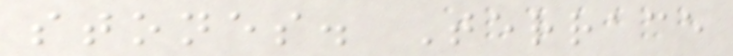stones. Terrace
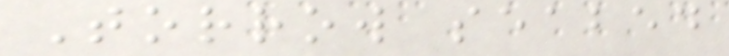Torrow seabed
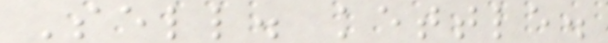Sell. kettle.
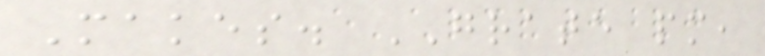Makes. GRATE pm,
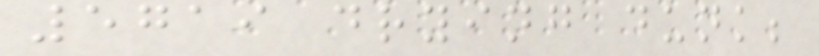5719 drying dunk;
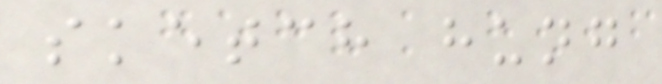sketch hung
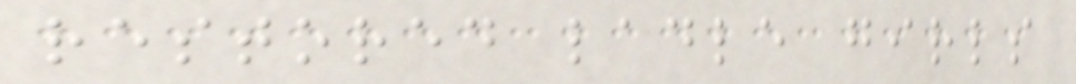restored ladle girls
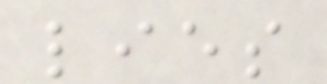lies
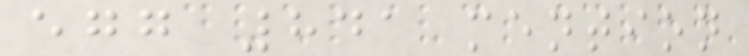egg 841 mention
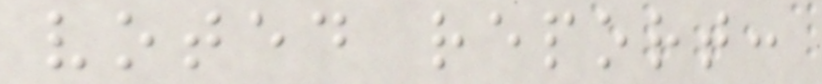voted report:
